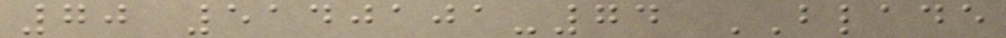70 5140101-74 BLADE
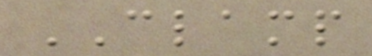CLAMP
